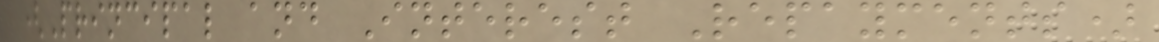(Principal and Interest Repayments)
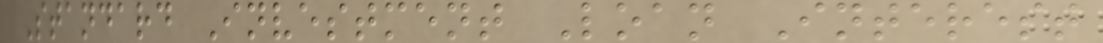Standard Investment Loan Interest
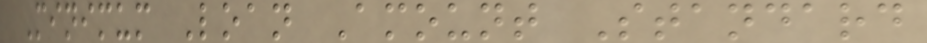Minimum Loan Amount Standard
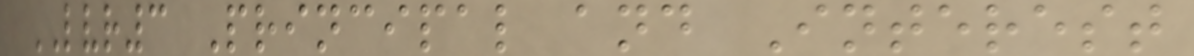LVR3 Principal and Interest
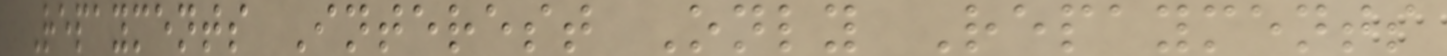Repayments Interest Only Repayments
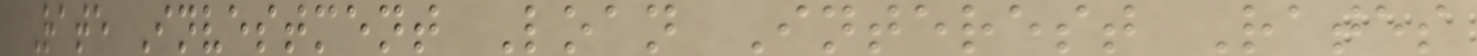Rate Investment Loan Interest Rates
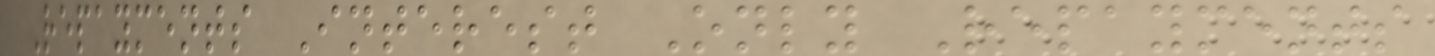Repayments Interest Only Repayments
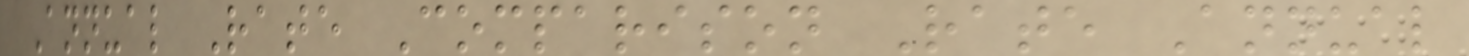Annual Rate Comparison Rate Annual
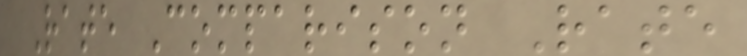Rate Comparison Rate
